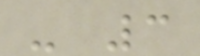- 3
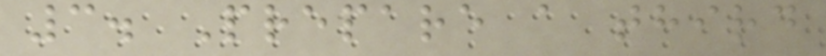3. Prepare a third
